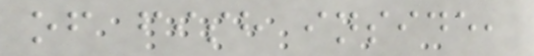of fish inside,
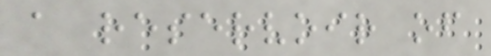a reservoir of
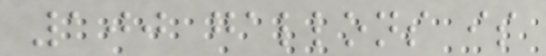100 gallons is
